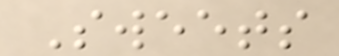Sweets
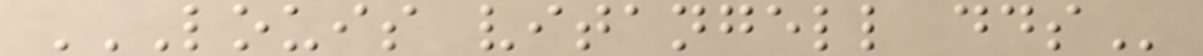LOUIS VITANGELL DDS
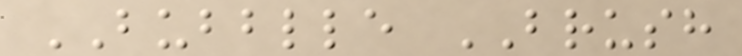BUBBLLE BRUSH
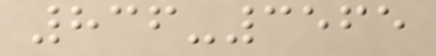836-3565
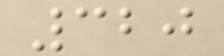320
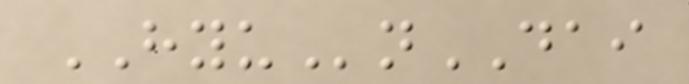HYUnDAI
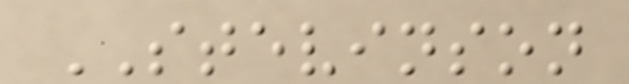STEVINSON
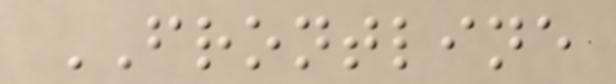FRONTLINE
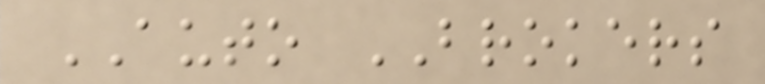AUTO BROKERS
